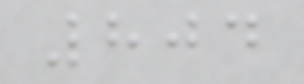804
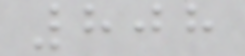808
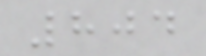804
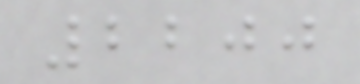2200
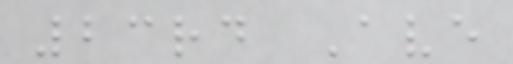23rd Ave
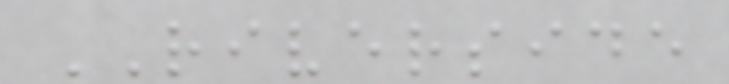RIVERSIDE
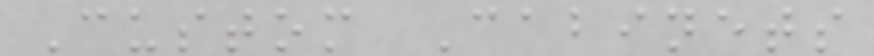Custom Cabinets
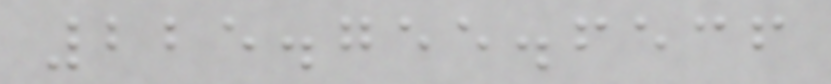225.755.6536
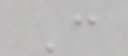C
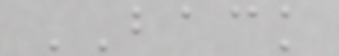BACK
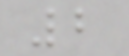2
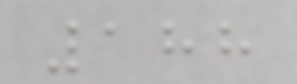188
